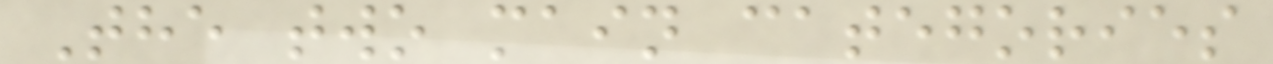The two main categories
